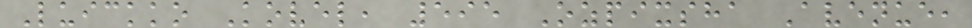Luickko Kovel, 595 Ozpixsha Avenue,
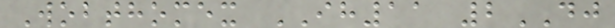Wobthomex IH11 2DJ
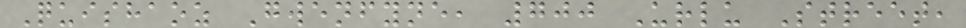Quishaoz Gwenfyne, 700 Urlu Street,
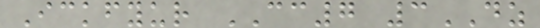Ickfyur CC7 3DZ
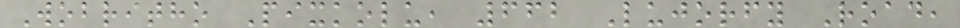Wobritho Pixkolu, 662 Lujorfy Road,
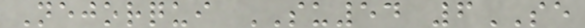Nejorqui SU54 6SE
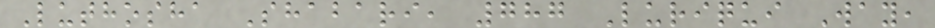Luthosha Shabari, 787 Luriqui Way,
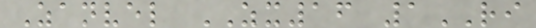Zanvel ZX16 1RI
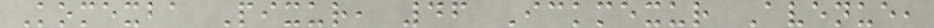Komexba Pixur, 46 Ickmexur Avenue,
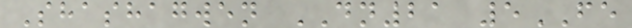Shashagwen DN21 5FE
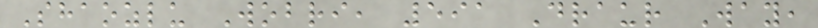Shaozlu Wobri, 591 Draur Way,
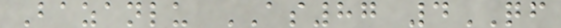Bazanlu AS87 4QF
